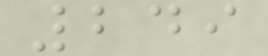249
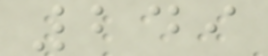249
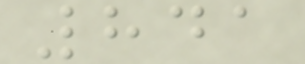841
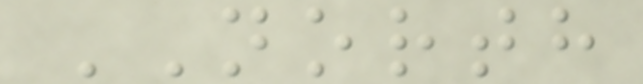NORTH
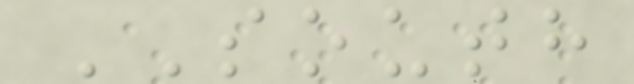SOUTH
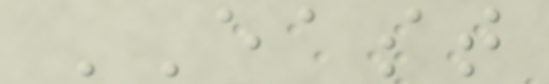EAST
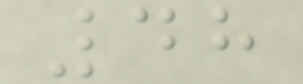48
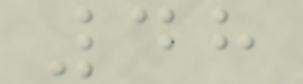48
